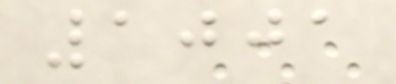1001
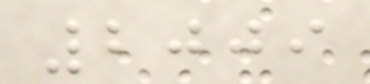2009
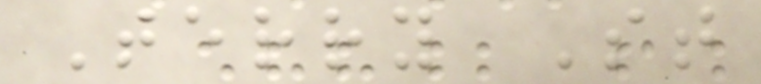Terry St
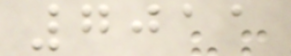7011
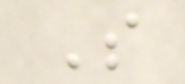S
